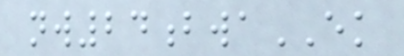nw24bwaEK
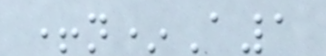+n*A1
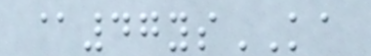@47ysKA
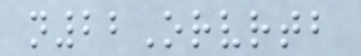n22Orvrtb
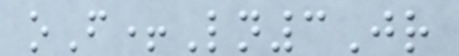oF+Ln3Jr
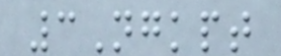3Ngkpt
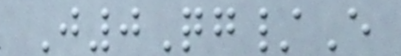J0Qg/E
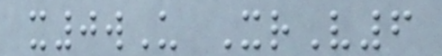x0wU XrV6
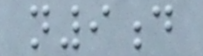n9d
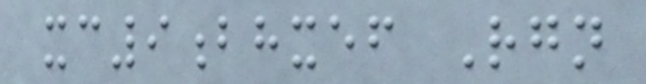xc9bhxef Rgn
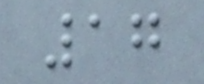17
